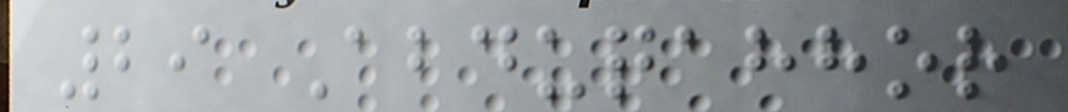29 Abduqahhor
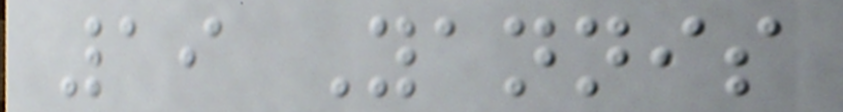19 Yannis
